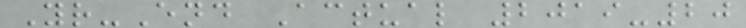Yr-End Actual 2019-20
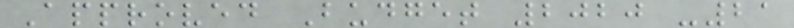Approved Budget 2020 -21
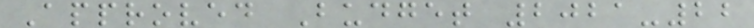Approved Budget 2021-22
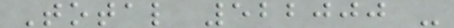Total 522000 -
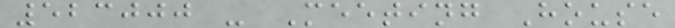523000 - Meeting House
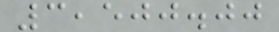3,500.00
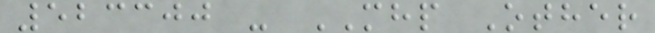523300 - MHP Other
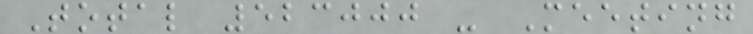Total 523000 - Meeting
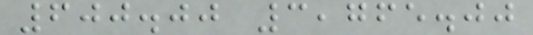600.00 3,765.00
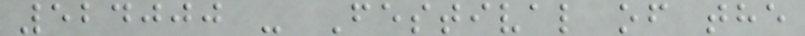524000 - Festival of the
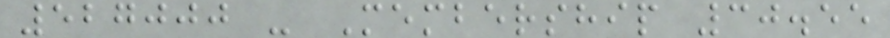527000 - Membership 30.55
